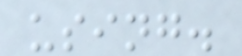using.
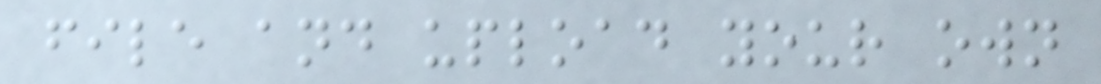file and upload your own
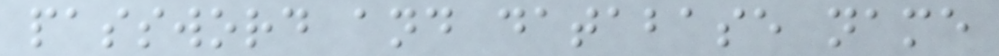password and database name
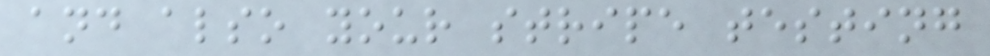and also your stripe testing
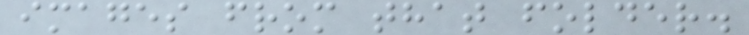images from that folder.
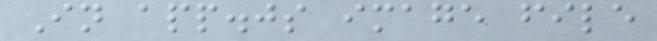In app.js image file
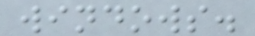windows.
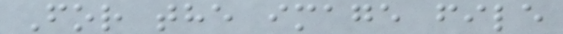For the image file
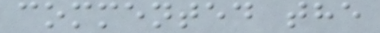commented the
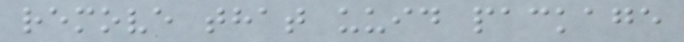remove that uuid package
